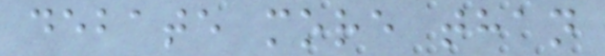debate more than
